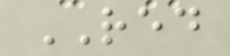RED
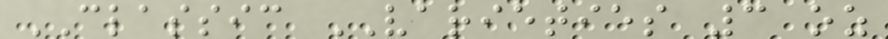CLASSIC VARIETIES 3 oz
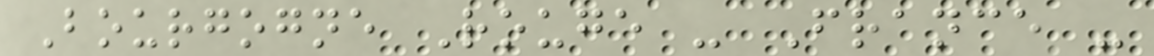Bourgogne Rouge - France -
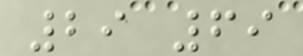29 69
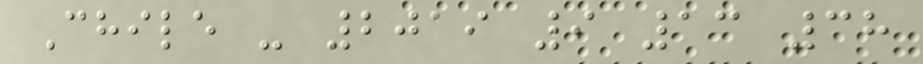Chile - 2019 9 13 38
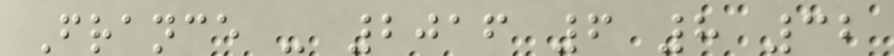France - 2016 6 8 32
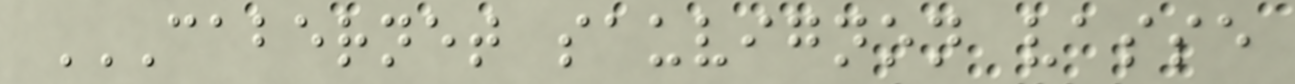CABERNET SAUVIGNON VASSE
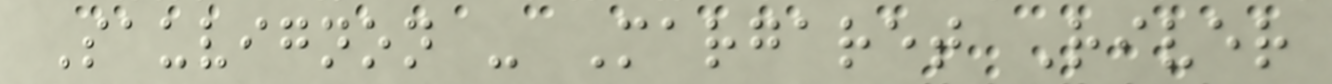Sauvignon - Margaret River
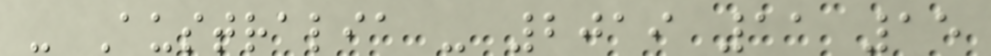- Australia - 2019 11 15
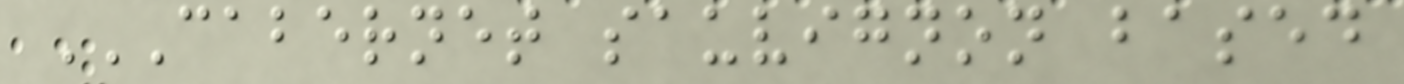CABERNET SAUVIGNON BASED
